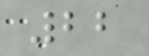22
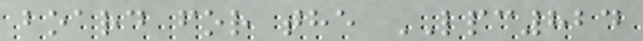board for the LPC824
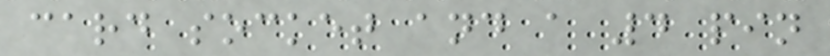card socket and a 4 pin
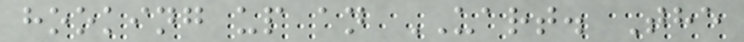hooking up an UART. The
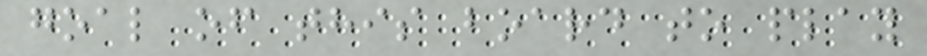goal of this board to play
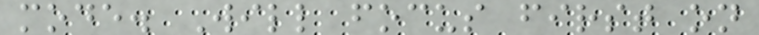mode. Will focus first on
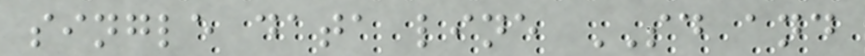single data line SD and
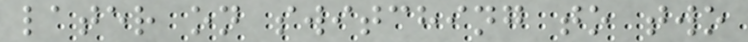later on switching to two
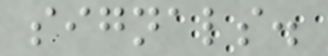signals.
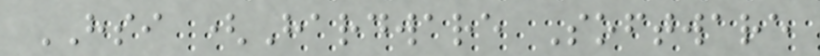HSI (Hardware Software
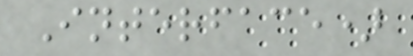Interface)
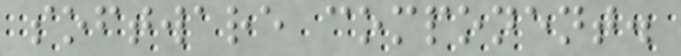software component.
